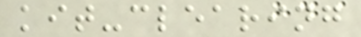kit-clearing
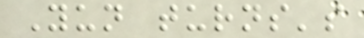Yun turns's
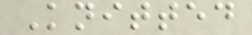Knitted
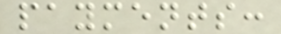payments:
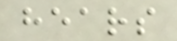hears
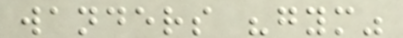wanders "gym"
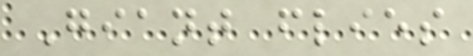Giant flies
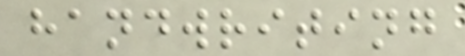handwriting
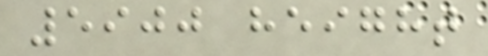5900 height
